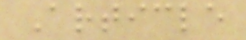Article
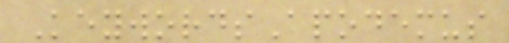KeywordsApodemus
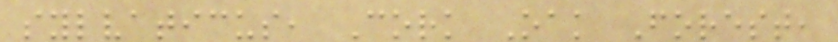sylvaticus, Cork Oak Forest,
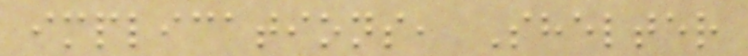implications, Shelter
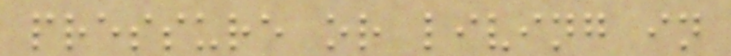pressure or living in
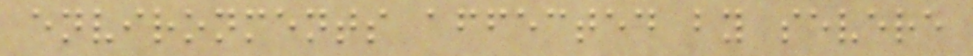environments affected by severe
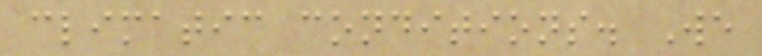climatic conditions. We
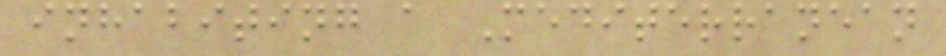inhabiting a Mediterranean
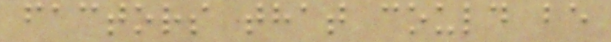factors that could be
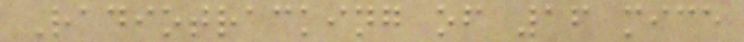Radiotracking of 16 mice
